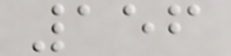156
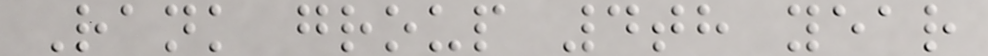Rank group 4th year
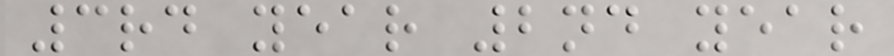3rd year 2nd year
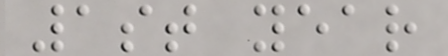1st year
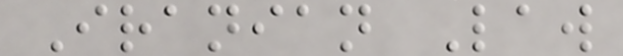Iranian Law
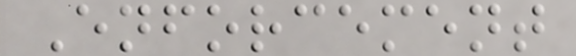Enforcement
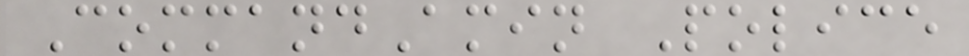CommandAmin Police
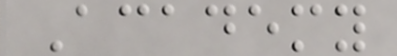Academy
